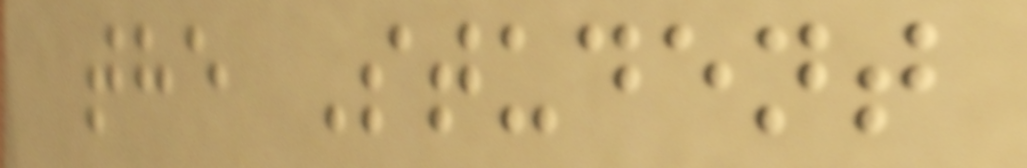the Student
